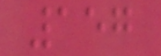157
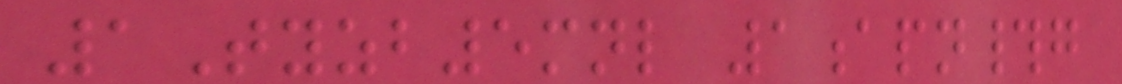1Tyzb5mnl 1apn#g
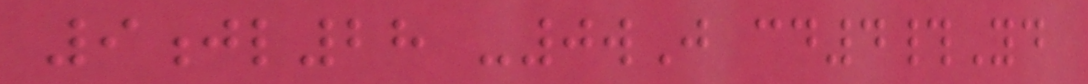9jl28 -0wJ cd4#Yd
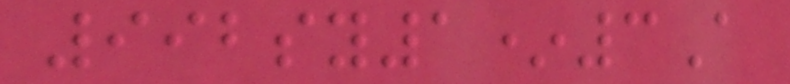992sy1*3A
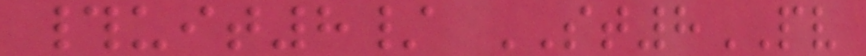#uit8/ ST8PV
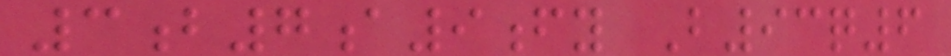3b7a9fy B93q6
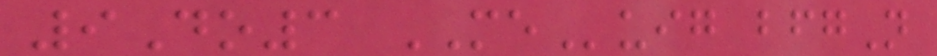9Do3 MEuig bfgN
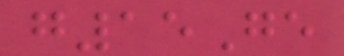g15Ge
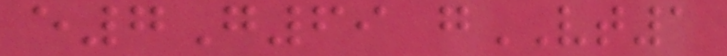e7G69 gVT1
